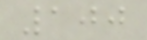100
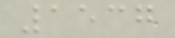1537
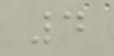4
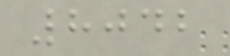8042
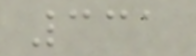331
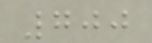700
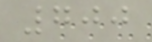700
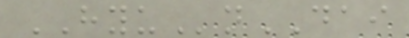HYUnDAI
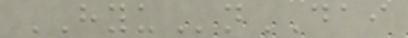HYUnDAI
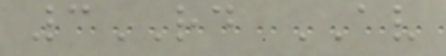3RD AV
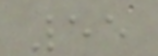55
